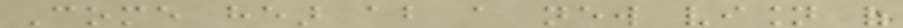Come hear about a new vision of
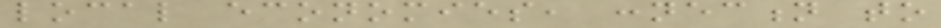local economies, connection to
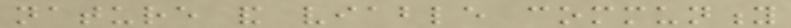nature and viable community
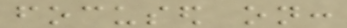focused on:
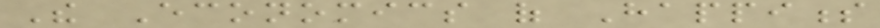The Economics of Happiness
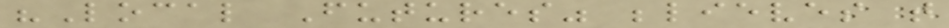"Local Futures" believes that
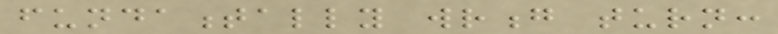fundamentally wrong turn:
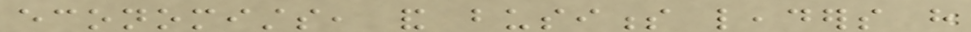economists, and business leaders have
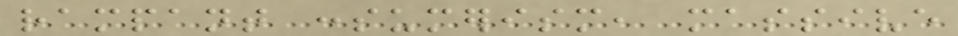rampant consumerism, massive
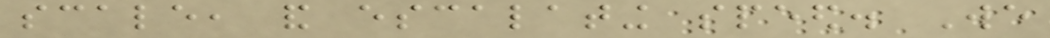scale, and escalating speed. We
